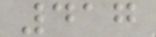417
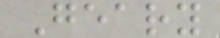Geary
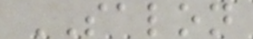SALON
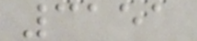3151
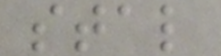stal
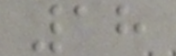18
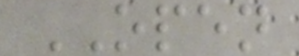OPEN
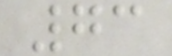73
